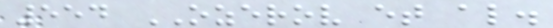554 OZEROV et al.
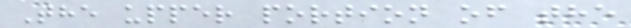The upper portion of the
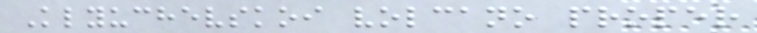Klyuchevskoi volcano proper
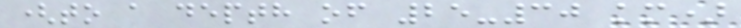(to a depth of 25-30 km)
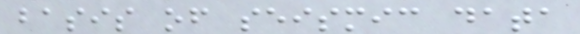basis of seismic data
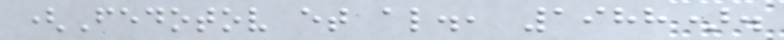(Fedotov et al., 1988).
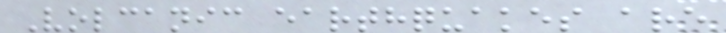Volcanic earthquakes are
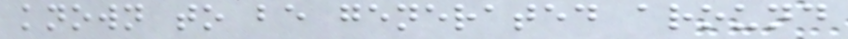known to be generated around
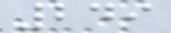249
